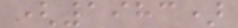(1983)
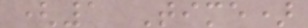(1 Time)
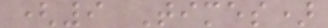(9 Times)
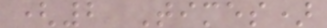(2 Times)
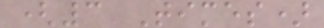(3 Times)
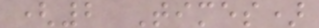(2 Times)
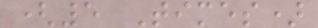(5 Times)
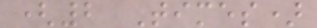(2 Times)
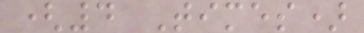(4 Times)
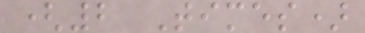(2 Times)
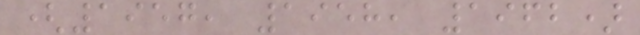(1957, 1958, 1962)
